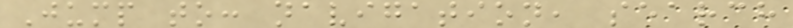Jump to: navigation, search
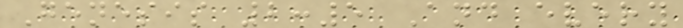Genesis 2:5 And every
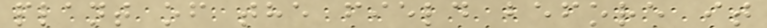plant of the field before it
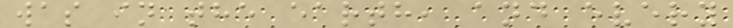was in the earth, and every
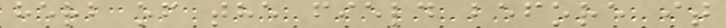herb of the field before it
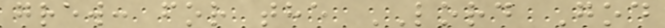grew: for the LORD God
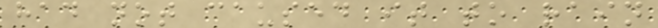had not caused it to rain
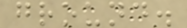ground.
